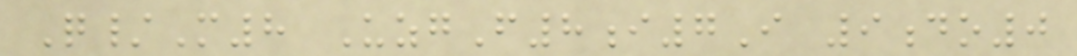Q/M8 UzgF8i7I 9do0
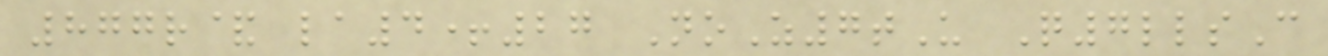877r& la4+27 NoZ7tU Q7llsC
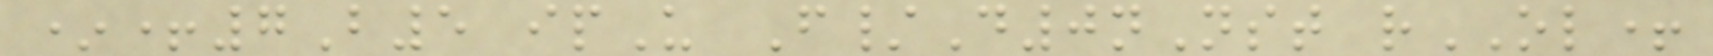*+7B5 ipU F/D0nNst rOL+
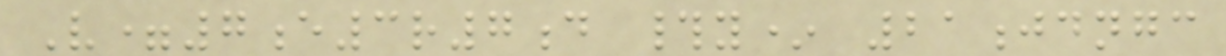V=7e3r7d #y* 21jdngc
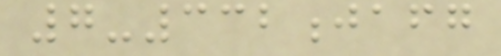7-332jafg
